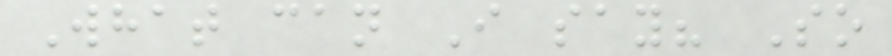What can I say? So
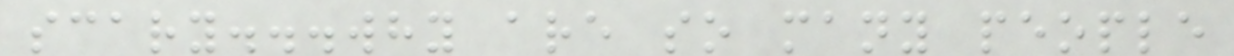scary...why are so many people
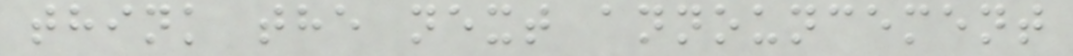think the next announcement
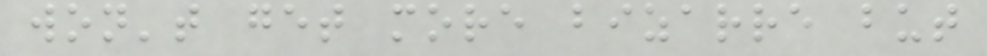won't get more bizarre but
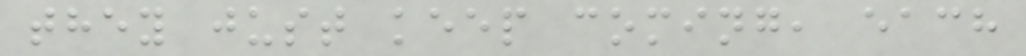they just keep coming, each
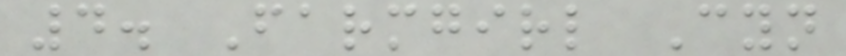4. Farmgirl Cyn
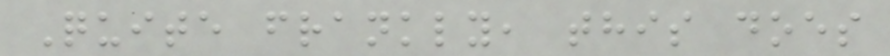Quite frankly, this does
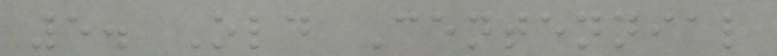5. Old Centennial
